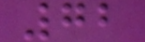72
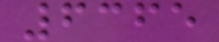6365
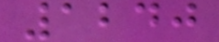1240
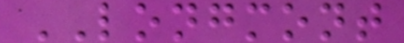LONGMONT
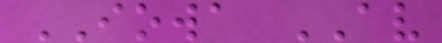IOWA AV
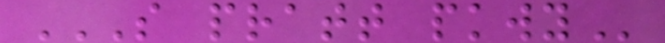S PRATT PKWY
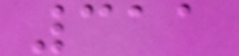311
